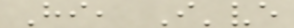Hi, I've
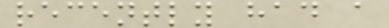recently had a
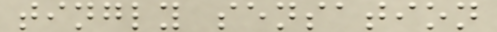tingly sensation
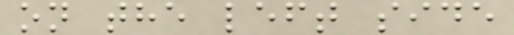on the left side
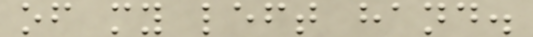of my left hand.
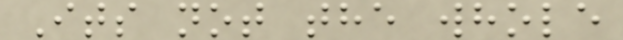Its not the whole
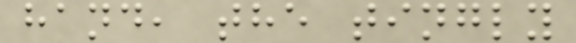hand, the tingly
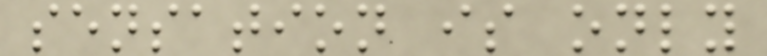sensation is only
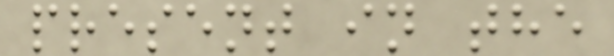present in the
